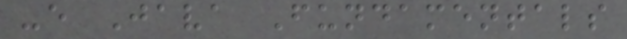-e Java Fundamentals
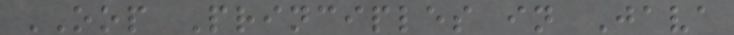OOP Principles in Java
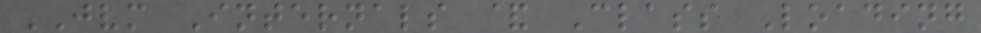JVM Internals & Class Loading
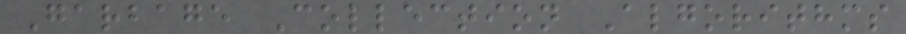Garbage Collection Algorithms
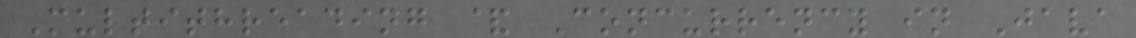Multithreading & Concurrency in Java
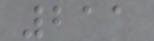211
